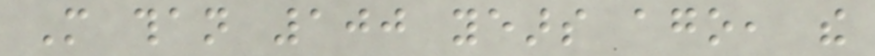More than 100 years ago, the
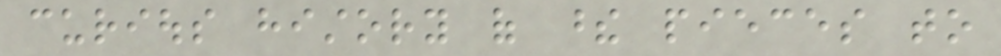curious history of these pieces to
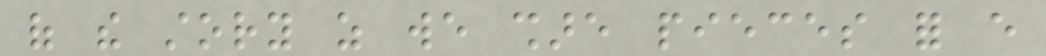of the story as we share pieces for every
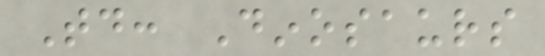Today: Dinosaurs
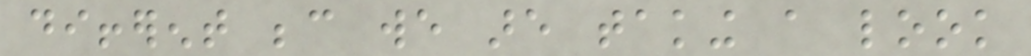different because we are taking a look
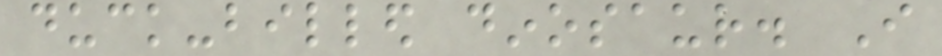duck-billed dinosaur. I
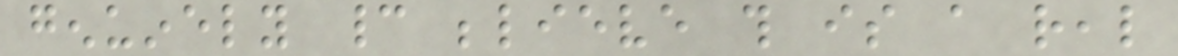genuinely cannot believe this is a real
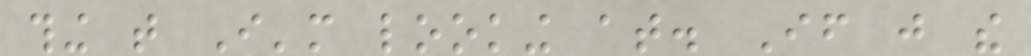thing that I'm looking at. If just the
